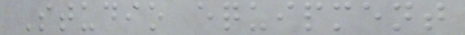Studio equipment
